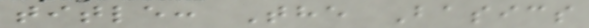title: The Basics
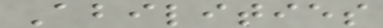Abilities
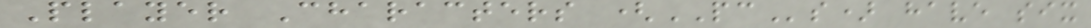Player Characters (PCs) have six
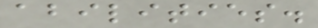abilities.
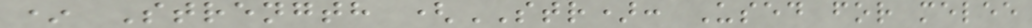* Strength (STR): Used for melee
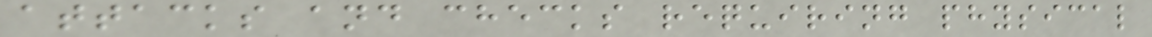attacks and checks requiring physical
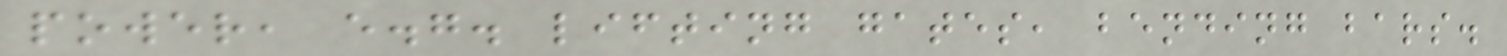power, e.g. lifting gates, bending bars.
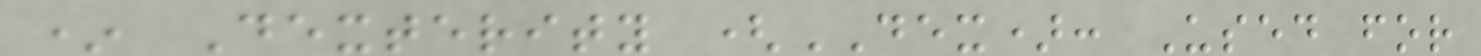* Dexterity (DEX): Used for
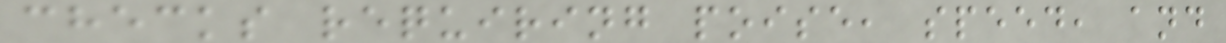checks requiring poise, speed, and
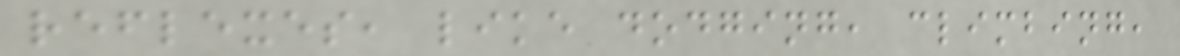reflexes, like dodging, climbing,
